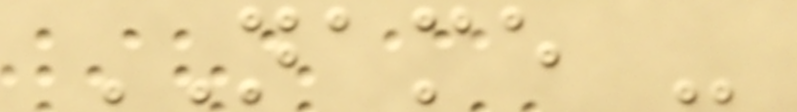NAME -
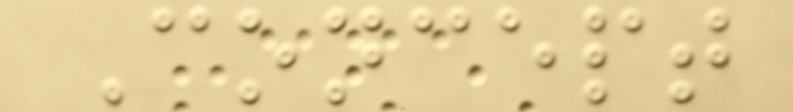Concept
